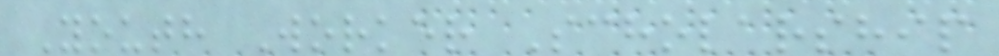Youth Worker Scholarship
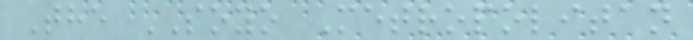The SOYO Metropolitan
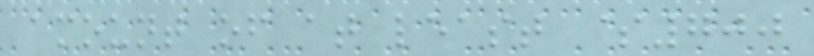amount of at least $700
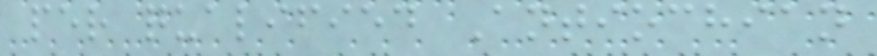per qualified Antiochian
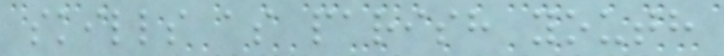skills as parish youth
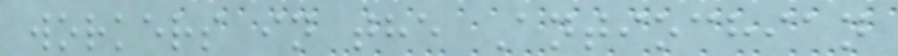workers in the Antiochian
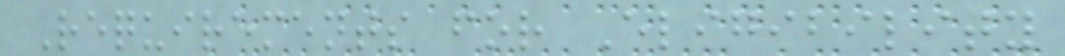Requirements for Eligibility
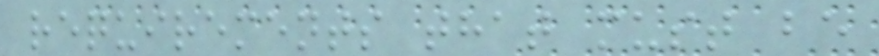requirements that must be
